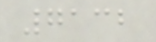7132
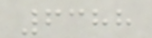6388
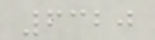6320
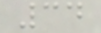34
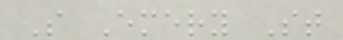S Emery St
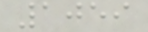1059
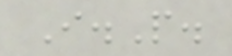I.P.
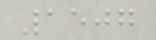1507
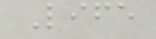Life
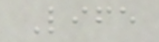Life
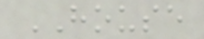HOUSE
